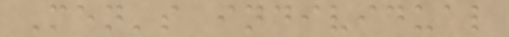Men's individual
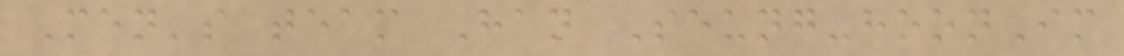Men's team Han Seung-hoonIm
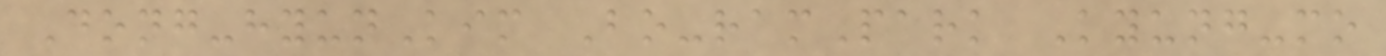Dong-hyunKim Bo-ramPark Kyung-mo
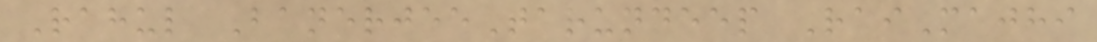Rahul BanerjeeTarundeep RaiMajhi
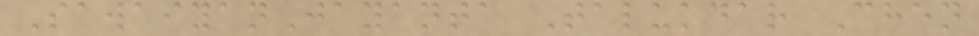SawaiyanJayanta Talukdar Chen
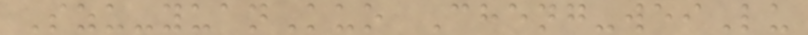Szu-yuanKuo Cheng-weiLu
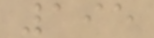195
